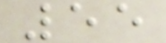55
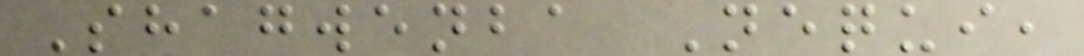Shagwenba Nequi,
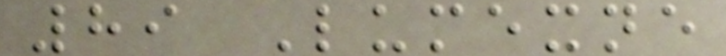89 Lumexne
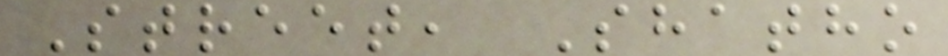Street, Shatho
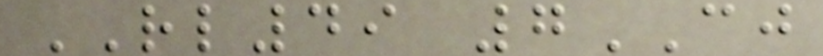RL49 7CJ
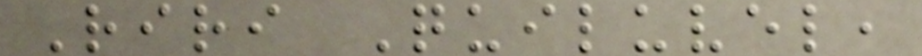Riri Quiluvel,
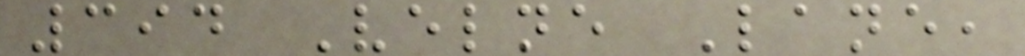394 Velne Lane,
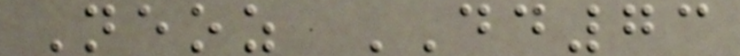Neoz DD73
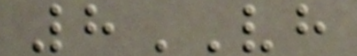8VH
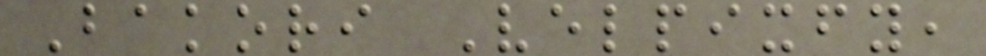Bakori Velpixfy,
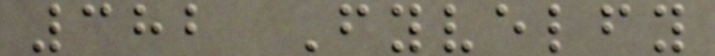382 Fyvelfy
